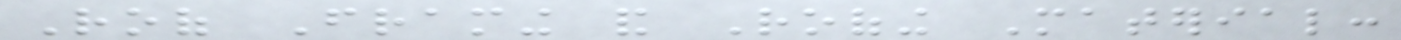Roof Framing and Roofing Material:
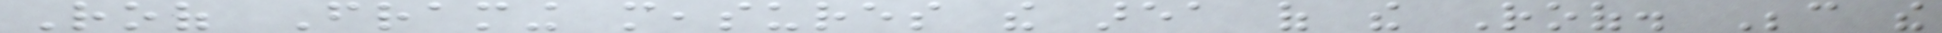Roof Framing measures the area of the Roof. Because the
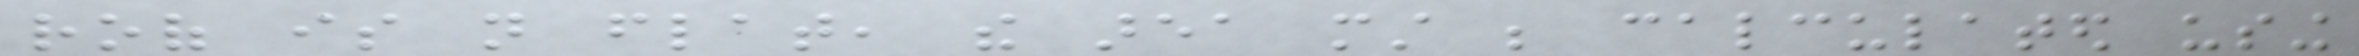roof is not flat, the area must be calculated using
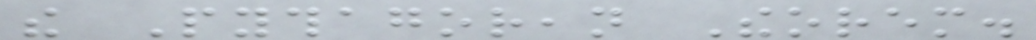the Pythagorean Theorem.
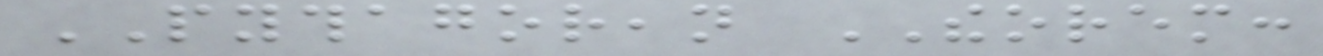PYTHAGOREAN THEOREM:
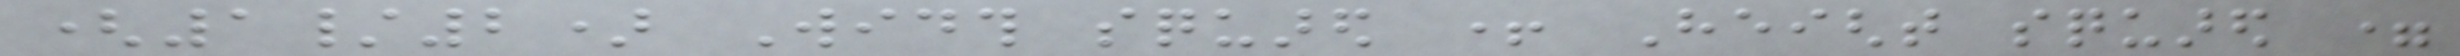(1/2) Width squared + Height squared =
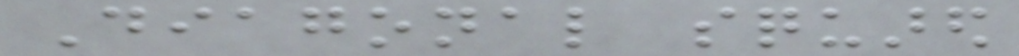Diagonal squared
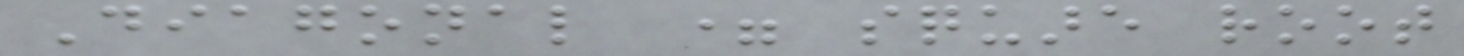Diagonal = square root
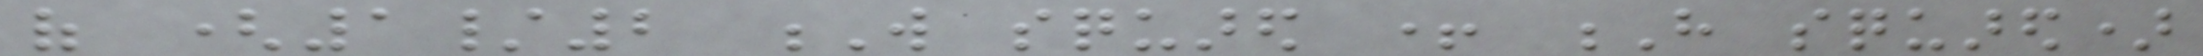of (1/2 W squared + H squared)
